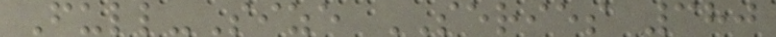Full-Size SERIES 380
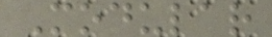Modular
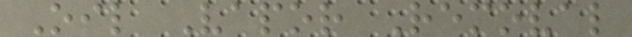Oil Vapor Removal
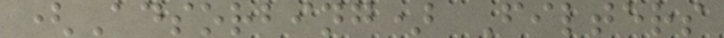(Adsorbing) Filters
